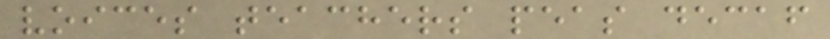voices teachers peas decaf
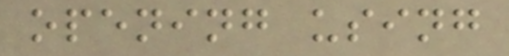opening using
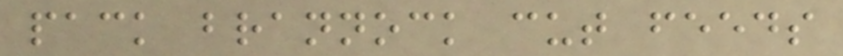pack brannock cut feeds
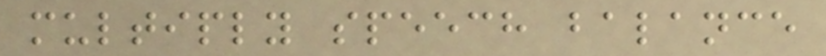multiply speech balance
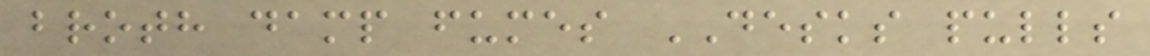broth damp fumes DESKS pulls
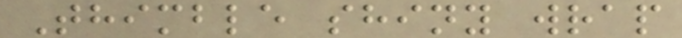Thimble shiny wrap
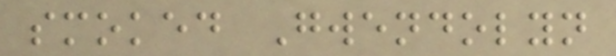smoked Gwendolyn
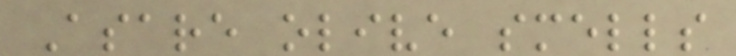Asare olive smells
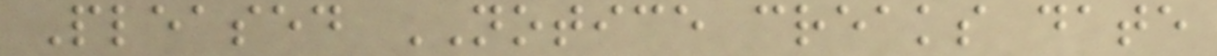Pleased NOTICE creaks date
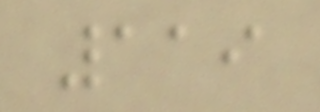119
